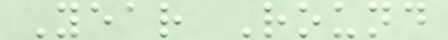Year Round
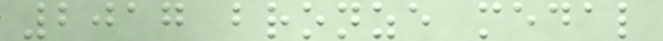2017 bronze medal
